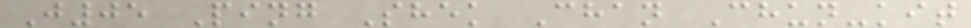J05 Ping Shek Chan Chun-kit
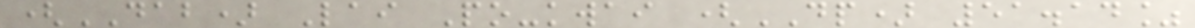(DAB) Lai Po-kwai (DP) 51.14%
